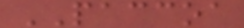PACCOA
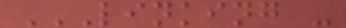LINKING -
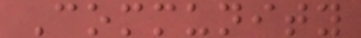Community
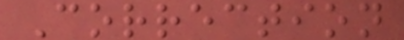Correction
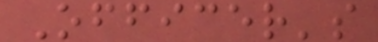Officer's
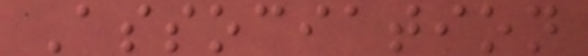Association
